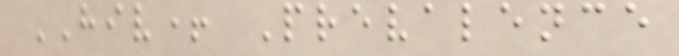HIV+ Prevalence
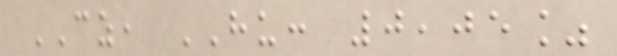CZ, HU: 0,05%
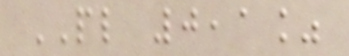PL 0,1%
